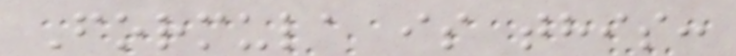Formula is this:
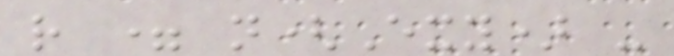r = n(Exy) -
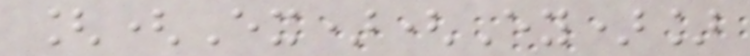[(Ex)(Ey)]
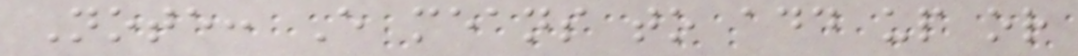Note: E means to add up or
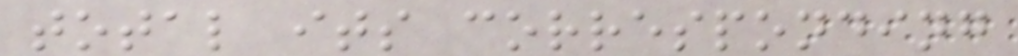total its corresponding
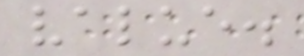value.
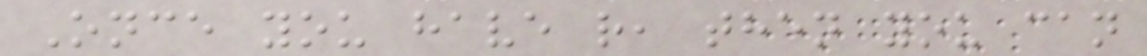Once you have r, then you can
